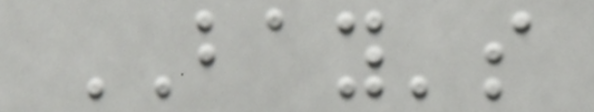BAY's
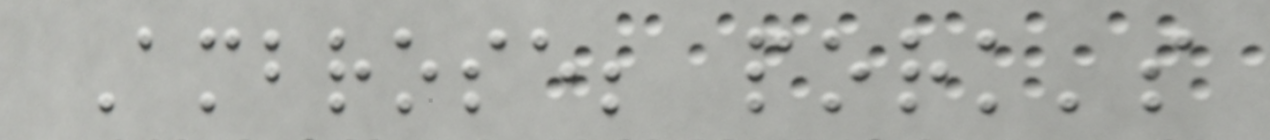Ambrose; pork's
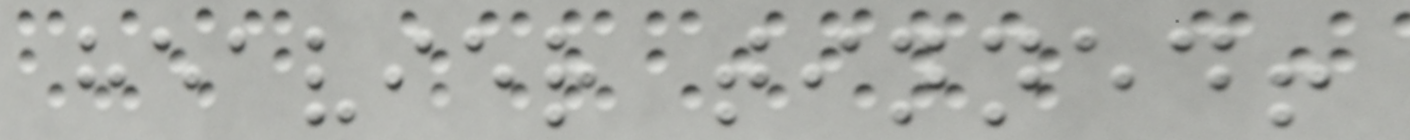heavier tinned!
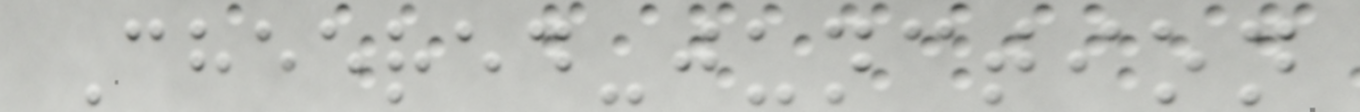Cheered-junction
